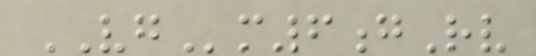VGm6gRv
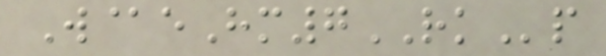W@eHm7RKp
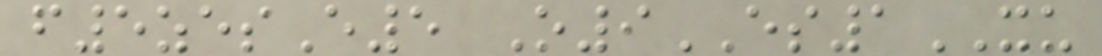f5zesE5 O9ES1XU
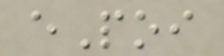ePoi
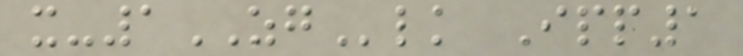x-1ZGlk Ipp1
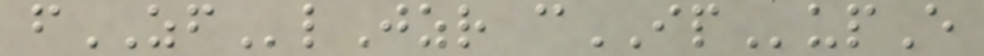fZFlJzr cIPupE
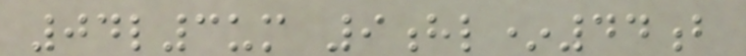04l3um 9hl*44b
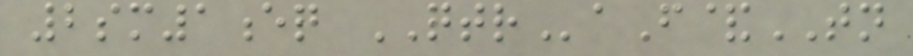2sm1eq QTRaF&TN
